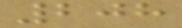208
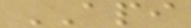API
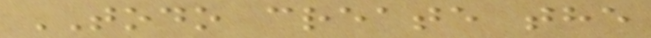TODO create the
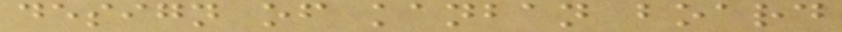design of kanban board
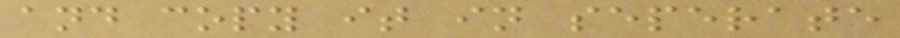and copy it in seperate
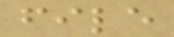file
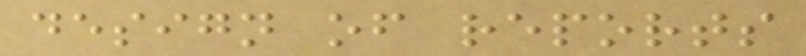design of reports
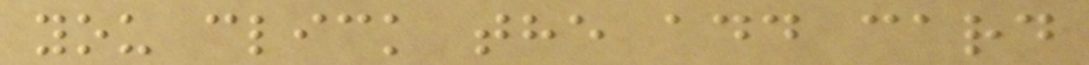you click the add card
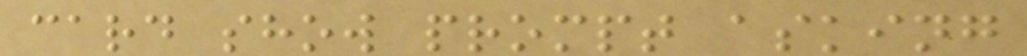card show prompt asking
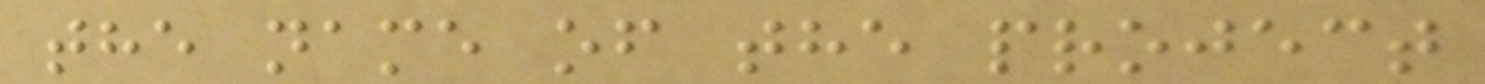the name of the project
